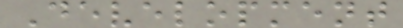Development
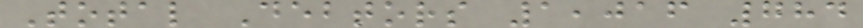Total Debtors 1,016 784
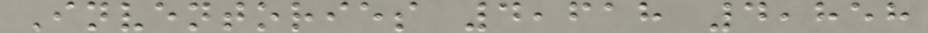Inventories 4,618 4,858
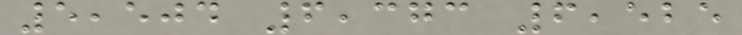5,504 6,373 6,525
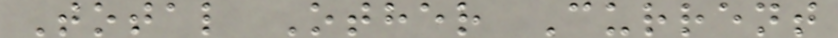Total Other Current
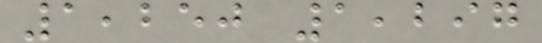1,250 1,297
